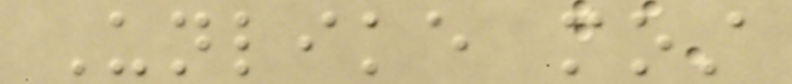Unlike most
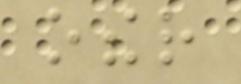other
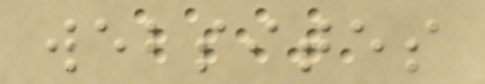websites
